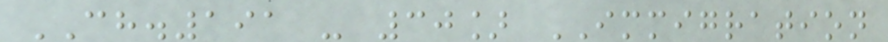CH.191 - 30] IMMIGRATION
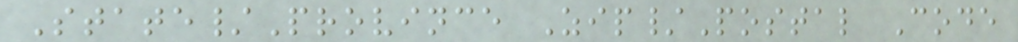State/Province Zip/Postal Code
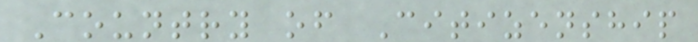Country of Citizenship
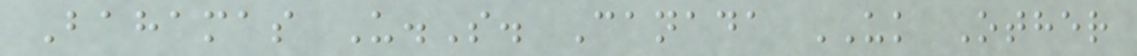Bahamas U.S. Canada UK Other
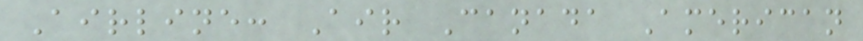Airline: Air Canada American
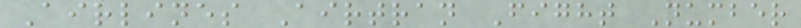Airlines Airtran Fight Number
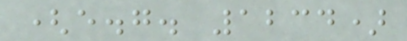(e.g. 1234)
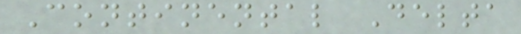Continental Delta
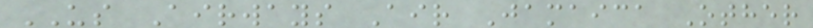US Airways Air Jamaica Other
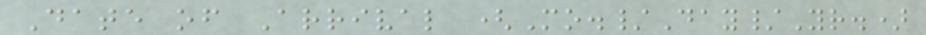Date of Arrival (Mo./Day/Yr.)
